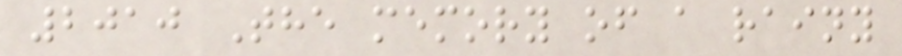2010 The memory of a rainy
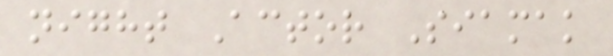night Actor Siamak
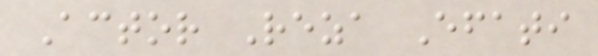Actor Reza Efati
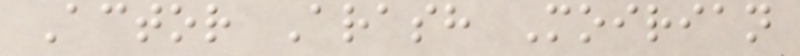Actor Arash Moirian
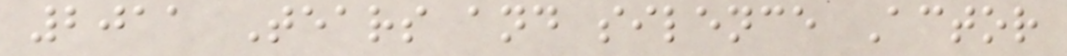2011 Tears and silence Actor
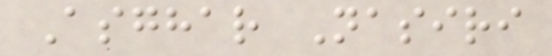Asghar Nasiri
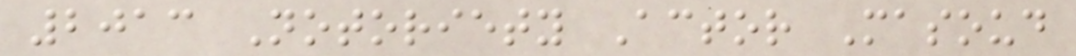2013 Notoriety Actor Masoud
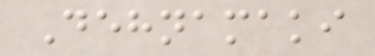Dehnamaki
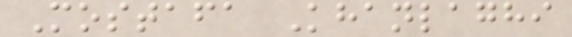Mostafa Khanlaghi
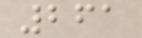261
